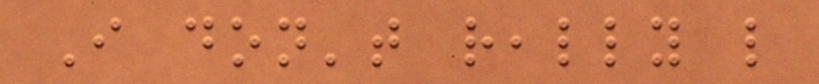I don't really like
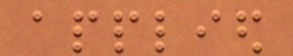applied
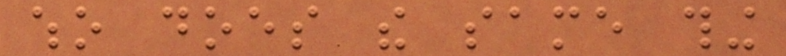who does the same thing
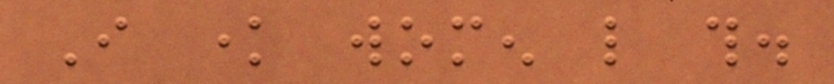I know women like this.
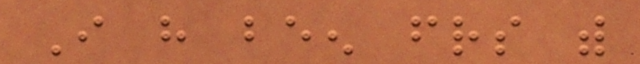I have been friends with
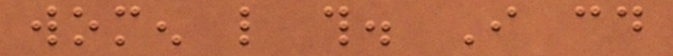women like this. I could
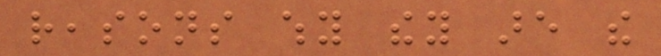reasons why they are the
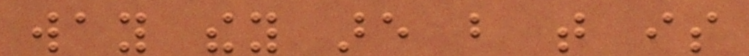way they are but that is
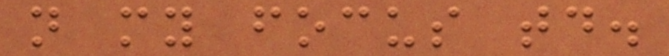not my focus today.
